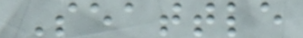Seattle
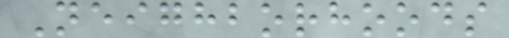Neighborhoods
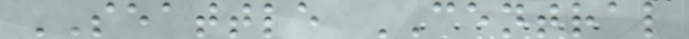SEATTLE CENTRAL
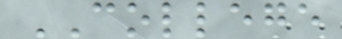COLLEGE
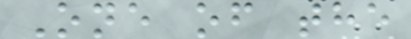One of the
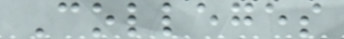Colleges
